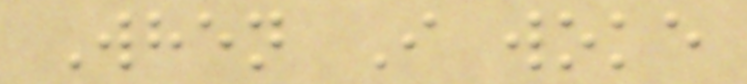When I woke
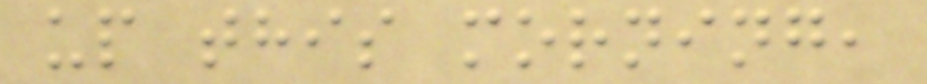up this morning,
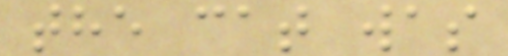the cat was
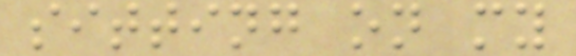sitting on my
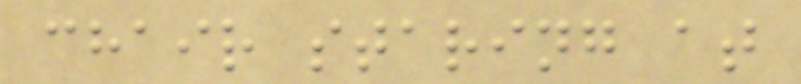chair staring at
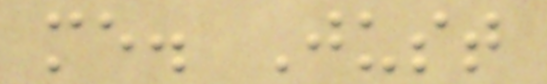me. Just
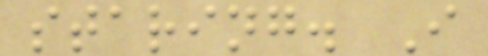staring. I
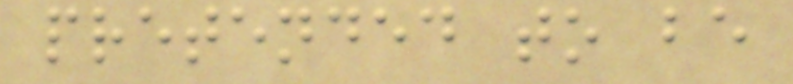pretended to be
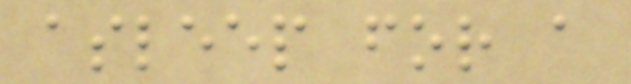asleep for a
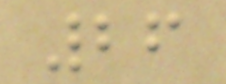26
